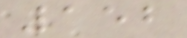152
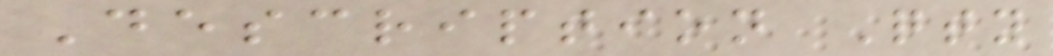Description Qty
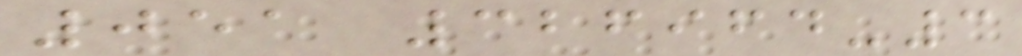051 326964-3
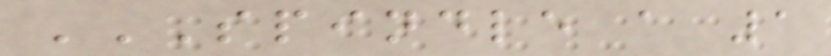SPINDLE A 1
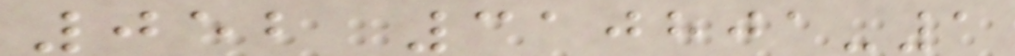052 310801-1
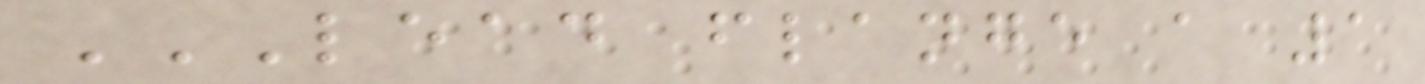LEAD FLANGE A 1
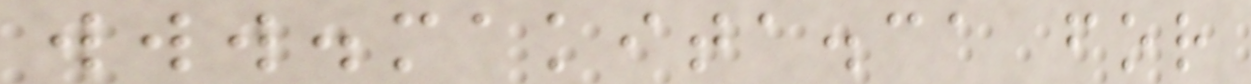www.makita.ca for
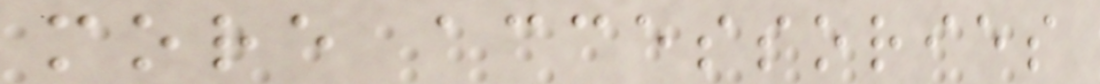more accessories
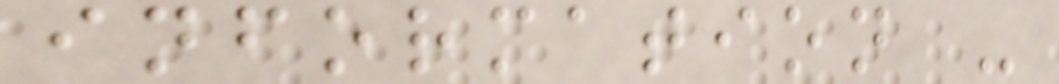information -
